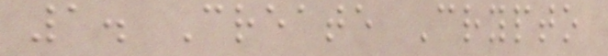1. Create Crypto
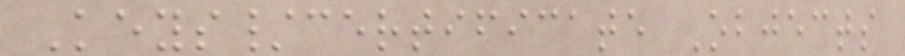Keys/certificate Objects
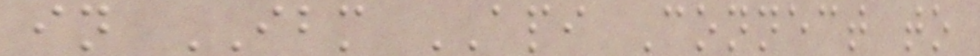in IBM API Connect to
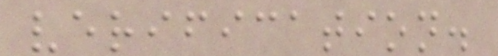verification.
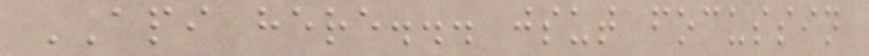API here... jsut focussin
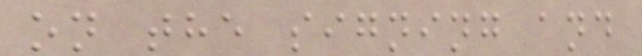on the signing and
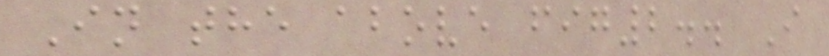In the above fig2.. I
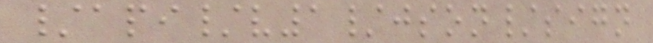/api/v1/json/sign
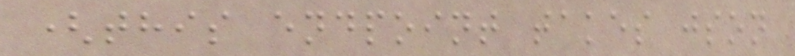(this endpoint takes json
